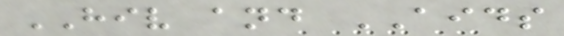HIV and AIDS
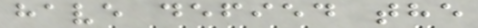have defied the
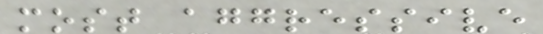most aggressive
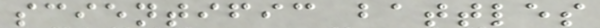scientific battles
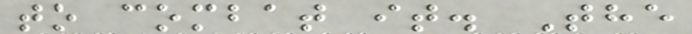to combat it. The
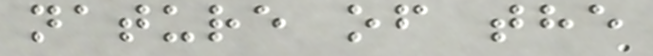nature of the
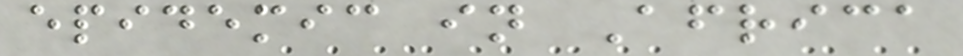epidemic in Africa
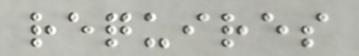requires
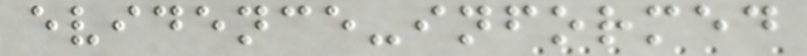evidence-informed
